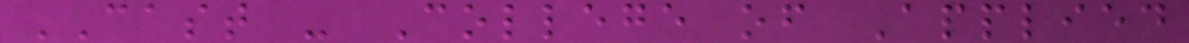CAST - College of Applied
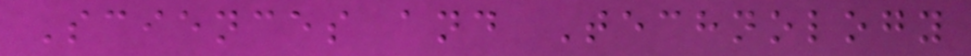Sciences and Technology
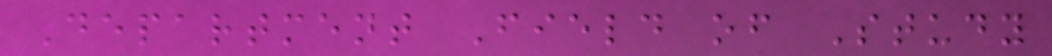Department Field of Study
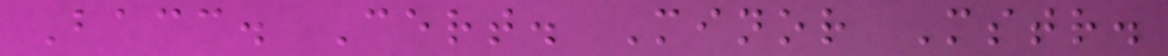Bacc. Cert. Minor Mstr.
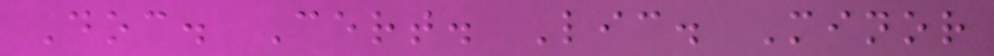Doc. Cert. Lic. Minor
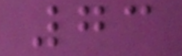73
